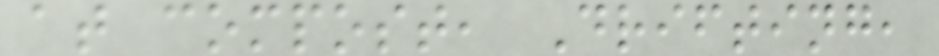at compost, Drifting,
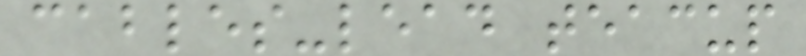cables-lead teacup
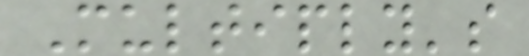Multiply's
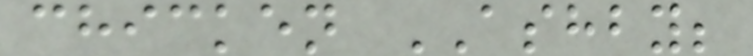chicken ASHBY;
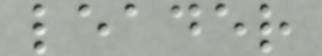leader
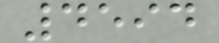4594
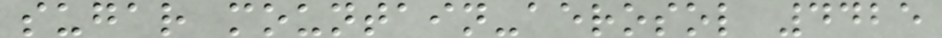sugar mountain-aerosol 4425
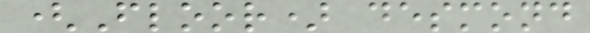(Floor) desmond
